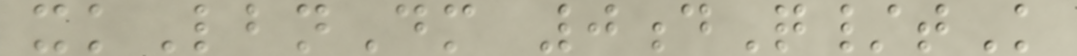xkLbnDm 0dQ/tK
